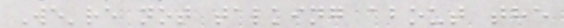We're not talking about the
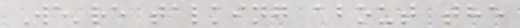We're talking about the
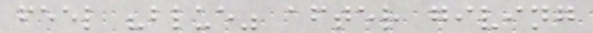feel "blue" after giving
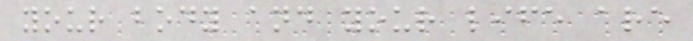your body and your life are
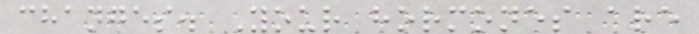changes. Your hormones are
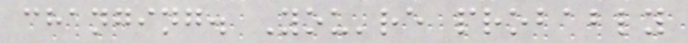changing. You're probably
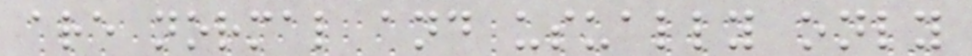are normal and usually only
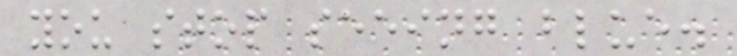you stop seeing blue.
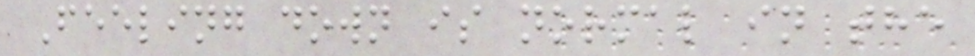Feeling down is normal in the
